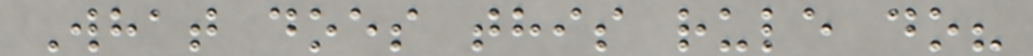What does this rule do?
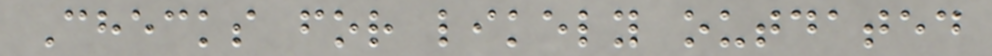Checks for likely outdated
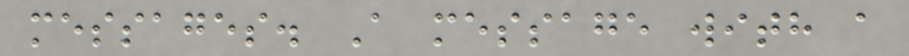messages. A message with a
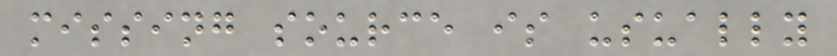missing source is usually
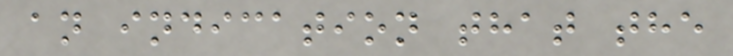an indication that the
